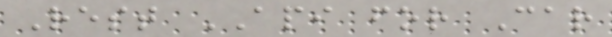Rest API for Car
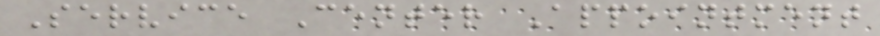Service Center Appointment
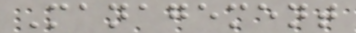Management
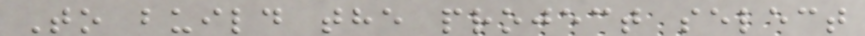To build the project select
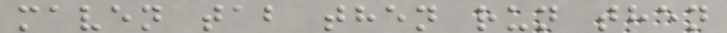maven tab then run then
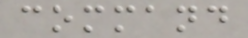command
